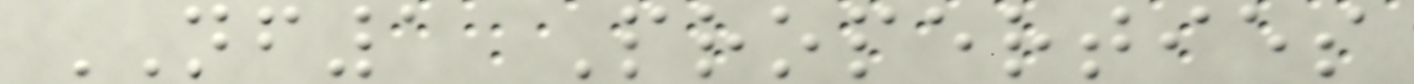NF1 Properties
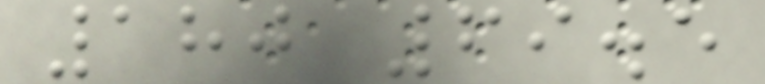180 69.5
